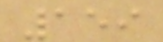159
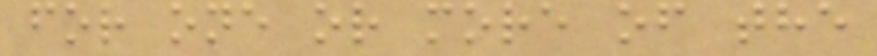for one or more of the
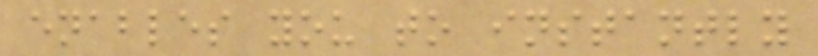enables you to instantly
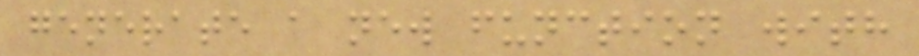generate a new function with
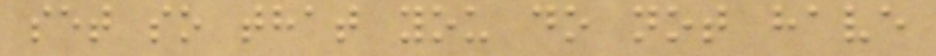set so that you do not have
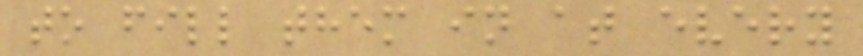to fill them in at every
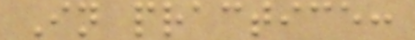In practice:
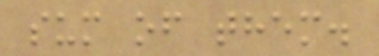sum of them.
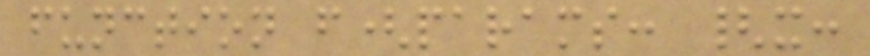function f(params: {x:
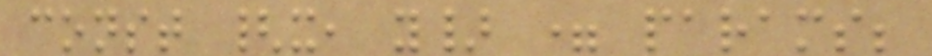const {x, y} = params;
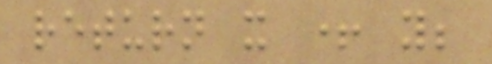return x + y;
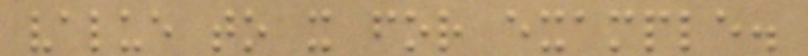value to x for example.
